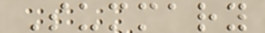Summary
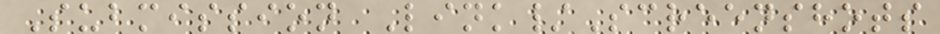Submission Link/Screenshots
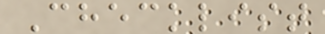Checklist
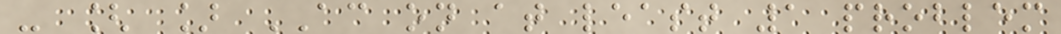- [ ] AC on at least 1 problem
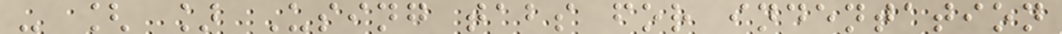- [ ] Using tabs for indentation
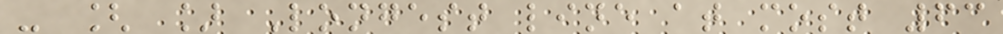- [ ] Longest line at most 63
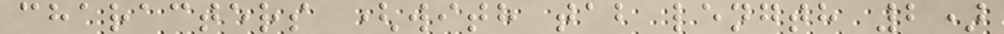characters (with tab length 2)
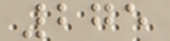275
